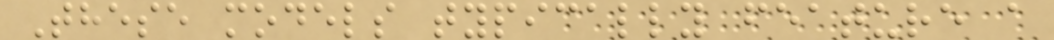These models typically feature a
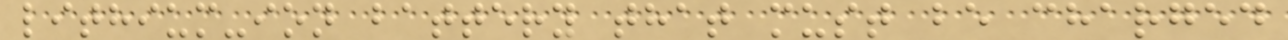lithium-ion battery that must be charged
